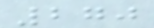270
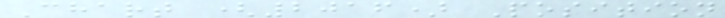Chart (2016) Position
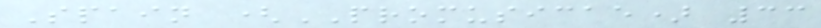Spain (PROMUSICAE) 33
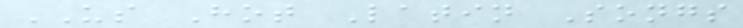US Hot Latin Songs
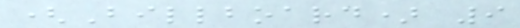(Billboard) 9
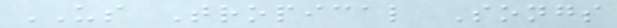US Tropical Songs
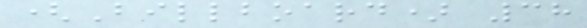(Billboard) 38
